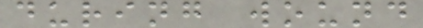during wound
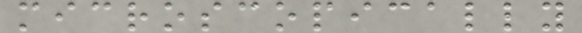microscopically
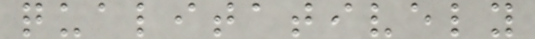qualitatively
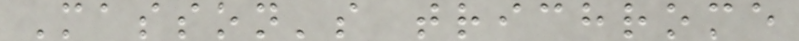Masson's trichrome
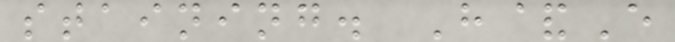staining. H&E
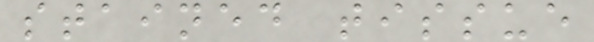stained tissue
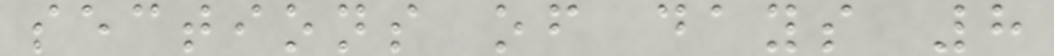sections of days 8
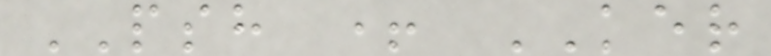PSH + KER
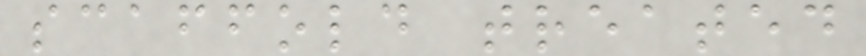scaffold treated
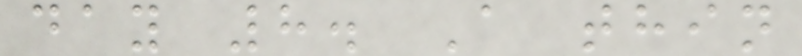day 8. A thin
